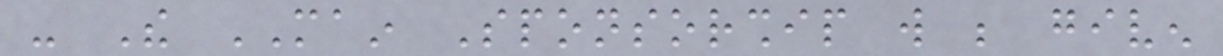- The MAIN Sponsorship will be given
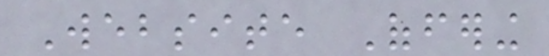Website Offering
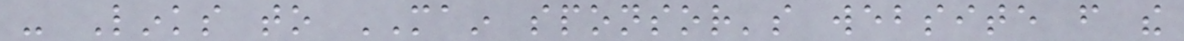- Links to MAIN sponsor's website from the
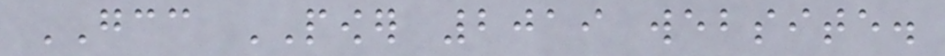GCC POWER 2019 website.
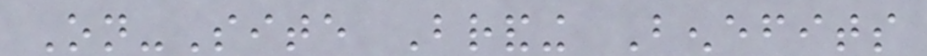On-Site Branding Benefits
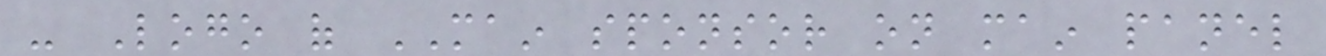- Logo of MAIN sponsor on main panel
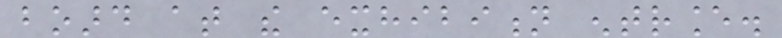board at the exhibition entrance.
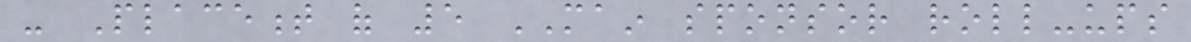- Placement of 5 MAIN sponsor roll-ups
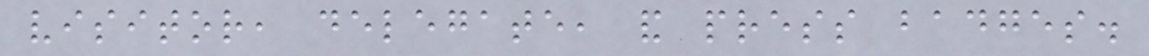visitor, delegate, and press badges.
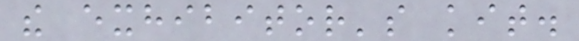the exhibitor's kit.
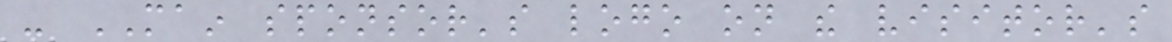- MAIN sponsor's logo on the visitor's
